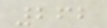262
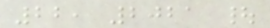22, 2021 |
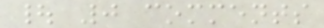| 0 comments
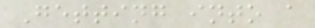Getting into a
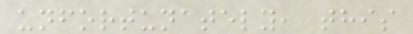unfortunately, this
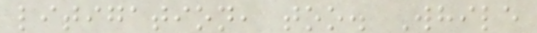litigation, too. While
